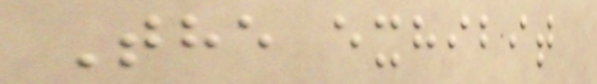The exhibit
